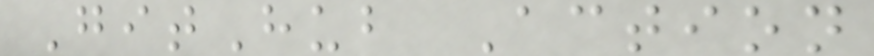GitHub Action
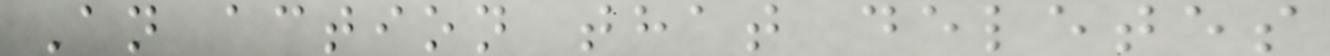An action that deletes
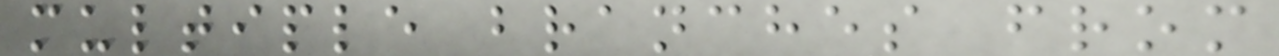multiple branches from
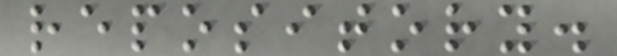repository.
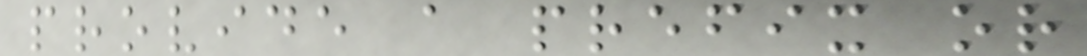provide a prefix or
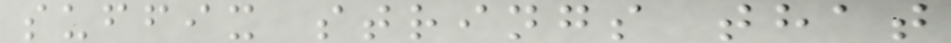suffix strings that
